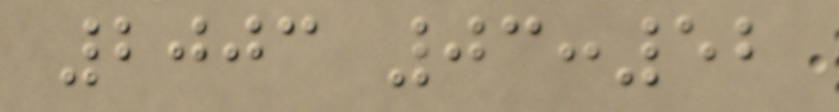2003 03:52
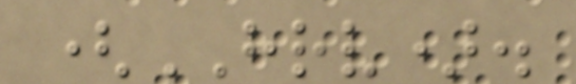(HRV).
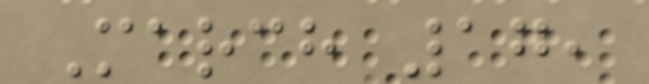March 17,
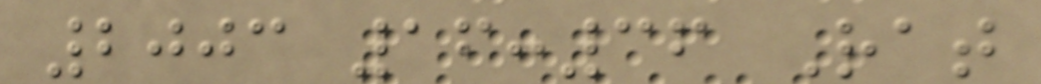2003 16:36 Rat
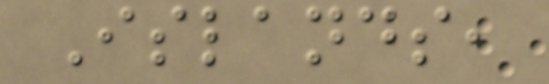Islands,
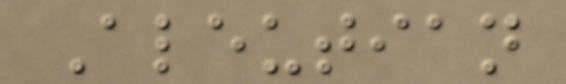Aleutian
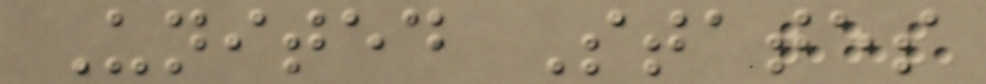United States
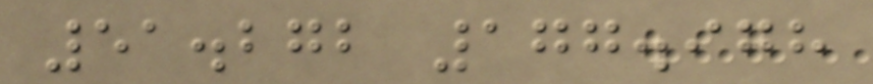51.272 177.978
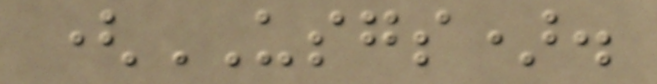(USGS).
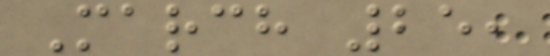March 25,
